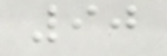90
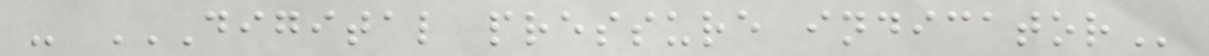- DIGITAL PRESSURE INDICATOR
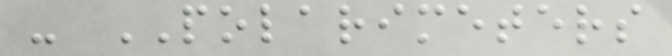- POLARIMETERS
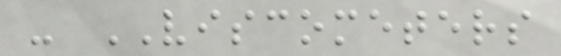- VISCOMETERS
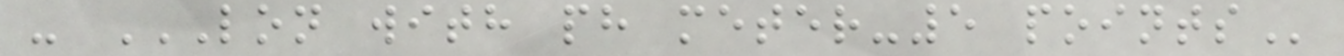- LON WITH PH METER-5 POINTS
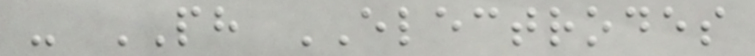- PH ELECTRODES
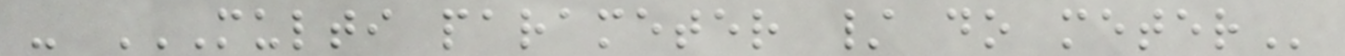- MULTI PARAMETER / DO METER
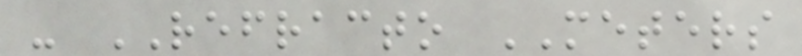- REFRACTO METERS
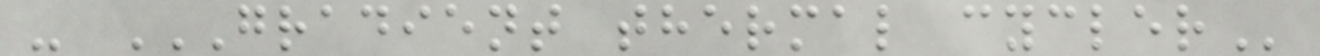- GRADIENT THERMAL CYCLER
